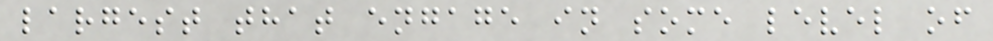largest that engage in some level of
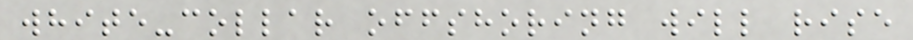white-collar offshoring will rise
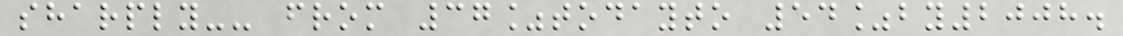sharply-- from 37%todayto 54%by2008.
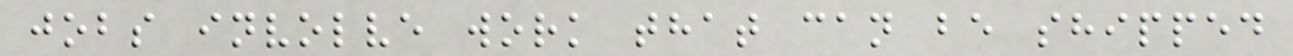jobs involve work that can be shipped
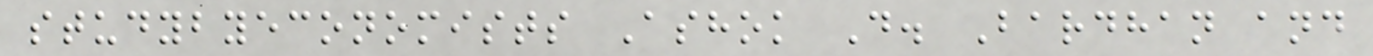studybyeconomists Ashok D. Bardhan and
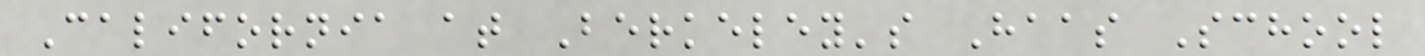California at Berkeley's Haas School
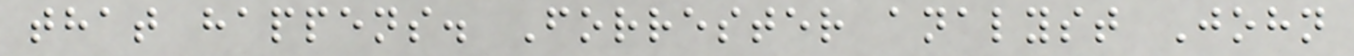that happens. Forrester analyst John
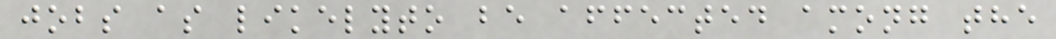jobs as likelyto be affected among the
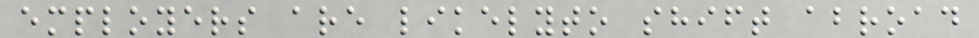employers are likelyto shift abroad
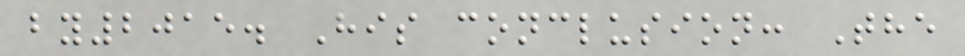by2015. His conclusion: The
